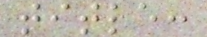title:
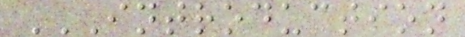INTRODUCTION
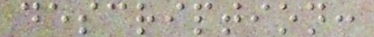description:
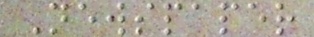Newspaper
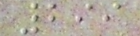299
